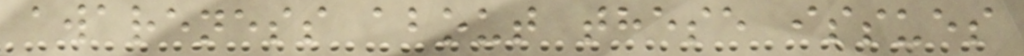awareness about these issues
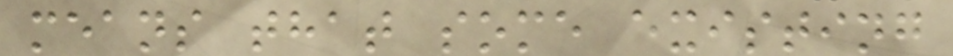means that some existing
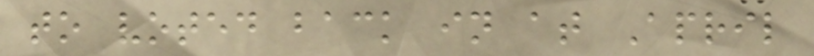to voted back in at April
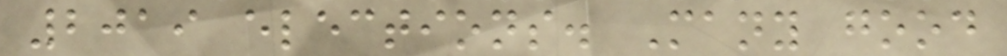2019 elections. Many good
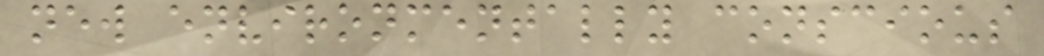new environmentally conscious
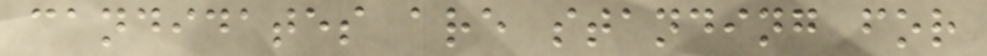candidates are standing for
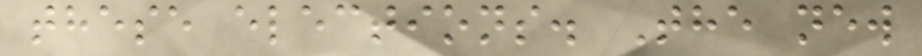these elections. The new
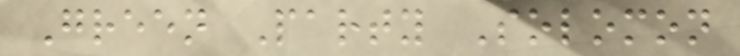Green Party Solomon
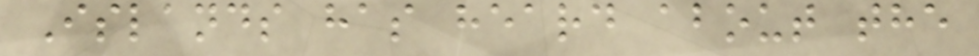Islands has heard about the
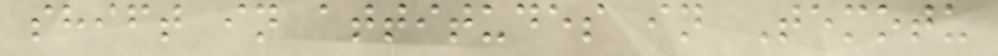shift in attitudes in Temotu
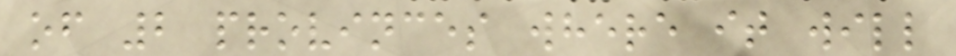of 2 provinces where it will
